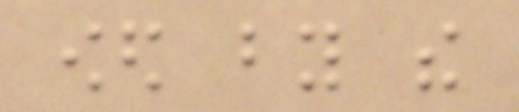owed by the
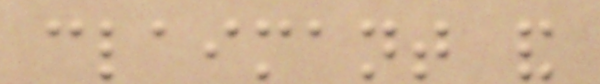claimant and
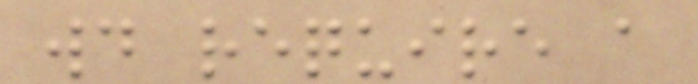would require a
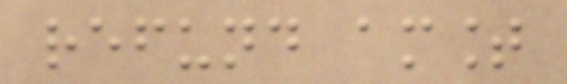refund amount
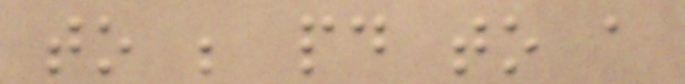to be paid to a
